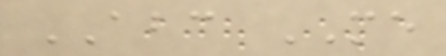ABC ME
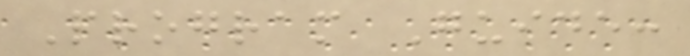Program Guide:
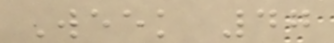Week 47
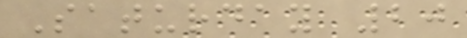Saturday 20
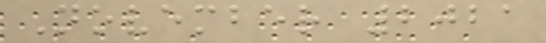November 2021
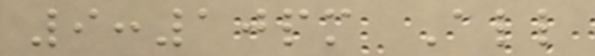9:10pm All
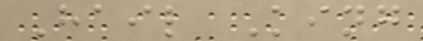Hail King
